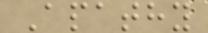Apathy
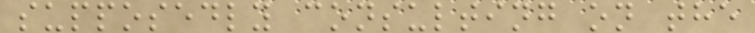supposedly consulting on the
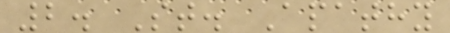2. St. Apathy
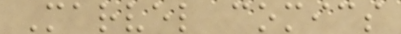Marvel comics
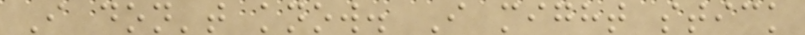I don't know. I might stick
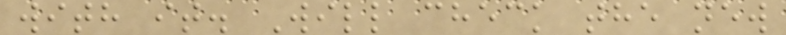with it. Will check the new
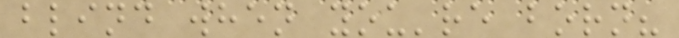blind when you're born?
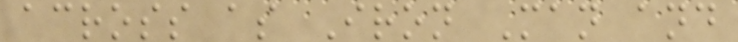across as Iron Man and
